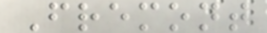Fremont
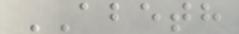ABETH
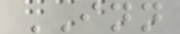INN
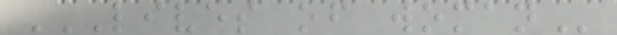LIVES OF WOMAN
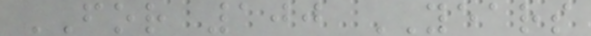FOR 100 YEARS
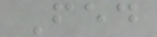Fed
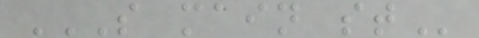S MAIN ST
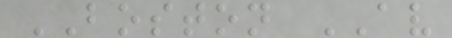BOSTON AV
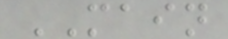MAIN
